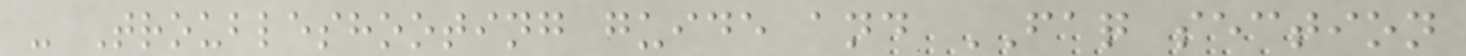- Troubleshooting guide and FAQ section
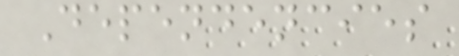Dependencies
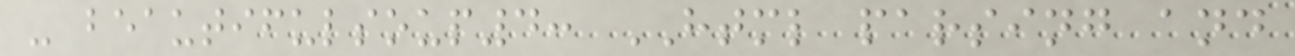- beautifulsoup4: HTML parsing and
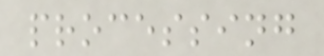processing
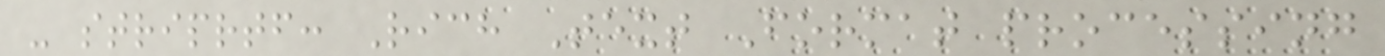- striprtf: Rich Text Format processing
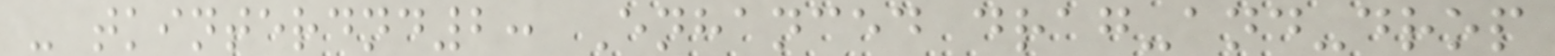- tkinterdnd2: Enhanced drag-and-drop
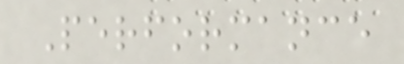Performance
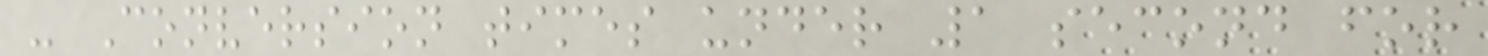- Conversion times under 1 second for
